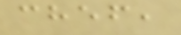chef,
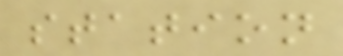station
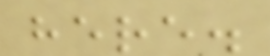here.
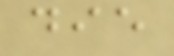die
